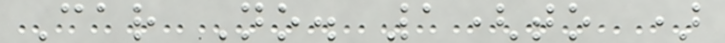Car No. 1(to )
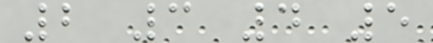2 3 4 5
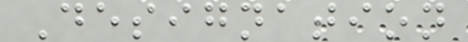Designation
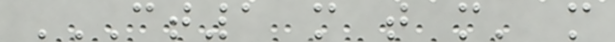CT1 M T M' M
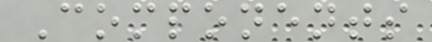Components
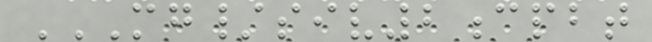MG/SIV2CPBT
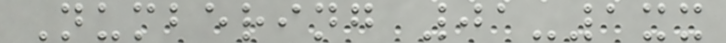Numbering 01-1xx
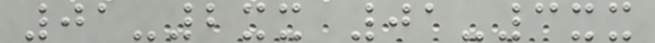01-2xx 01-3xx
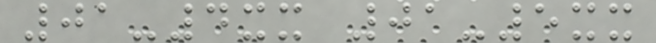01-4xx 01-5xx
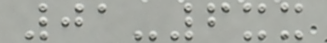01-6xx
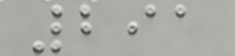291
